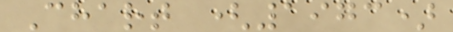Chart (1973)
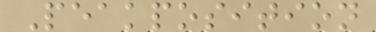Peakposition
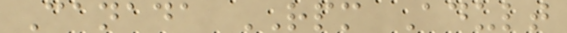Canada RPM Adult
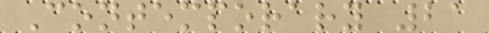Contemporary 21
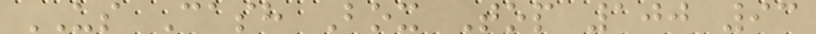US Cash Box Top 100 93
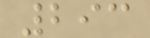293
